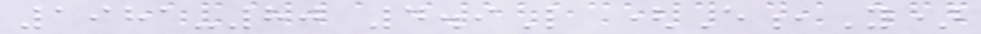1981-80 4.9L (E,Y)
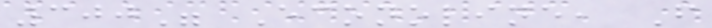300" Econoline, F
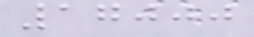17000
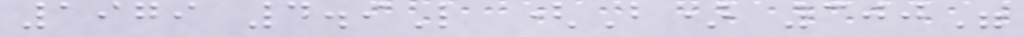1979 4.9L (B) 300"
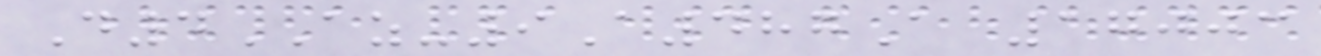D4AZ-9A487A 17003
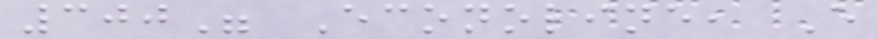300" Econoline, E
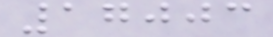17003
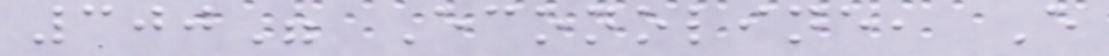300" Econoline, E
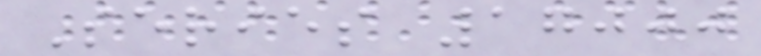Series 17000
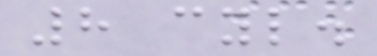8 cyl.
